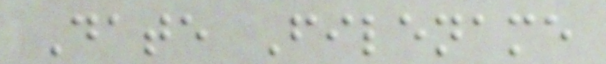Date Filename
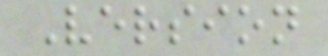Version
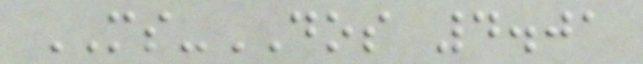MS-DOS 4.01
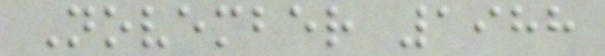November 1988
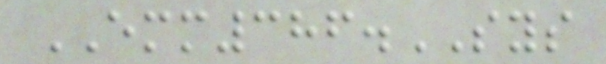EMM386.SYS
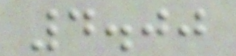4.00
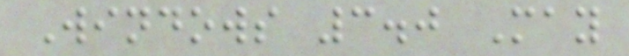Windows 3.0 May
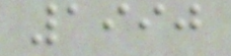1990
